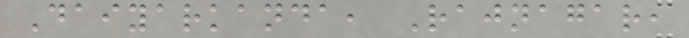Daiyarkanda, Rajnagar,
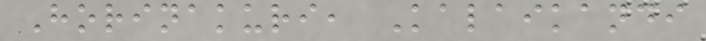Horinakuri, Kalaikandi
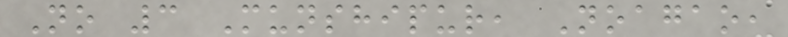No 3 Munshipur, Noagao,
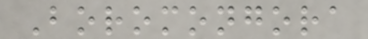Boromongora
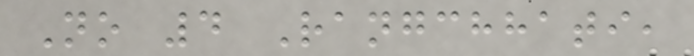No 4 Rangchhati,
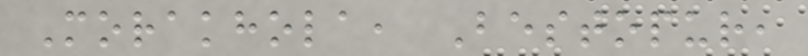Morakhola, Bestopur,
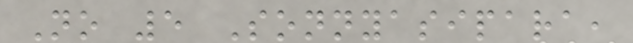No 5 Sonnyasipara,
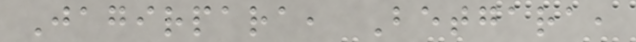Jagirpara, Betgara,
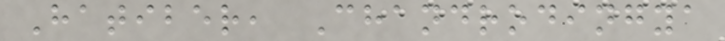Hatiber, Chandrodingya
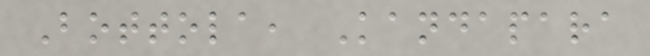Bottola, Kandapara
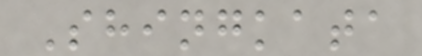Shingkata
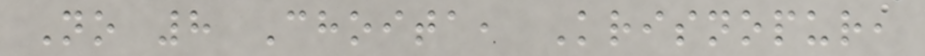No 8 Choita, Krisnopur,
